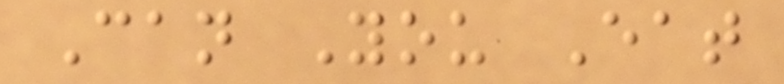Can You Eat
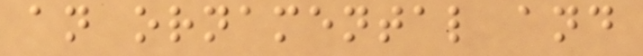an ornamental and
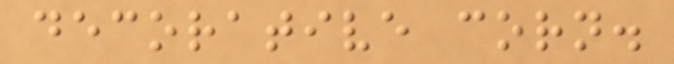decorative corn.
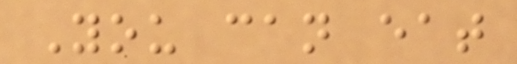You can eat
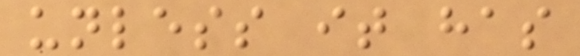unless it has
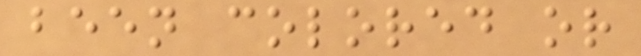been colored or
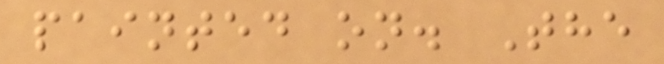painted on. The
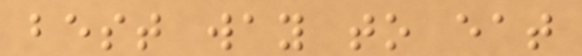best way to eat
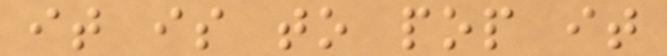it is to pop it
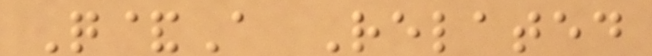Q&A Related
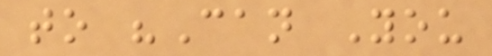to "Can You
